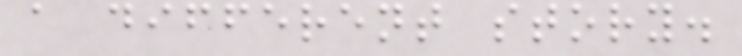a different story.
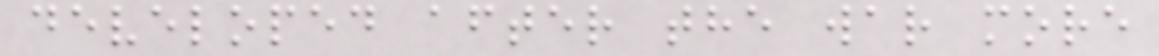developed after the war more
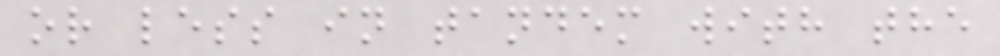or less in tandem with the
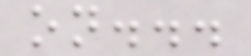on...
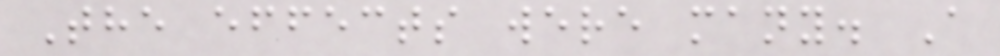The effects were many. A
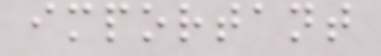important
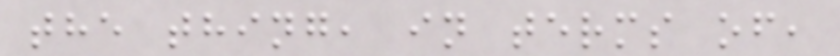the thing, in terms of,
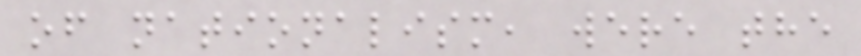of nationalism, were the
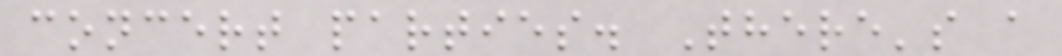concert parties. There's a
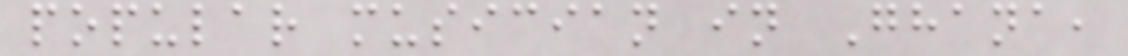popular musician in Ghana,
